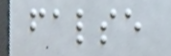false
